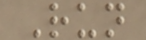Run
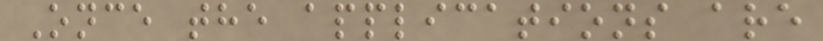Once the applications are
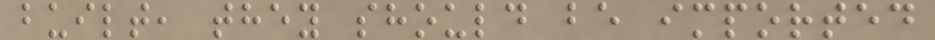built, they should be imported
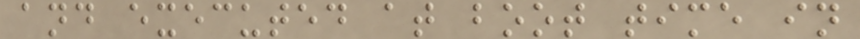and executed at boot time in
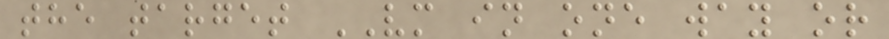the target VM in one way or
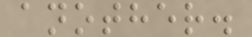another.
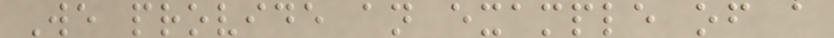We provide an example of a
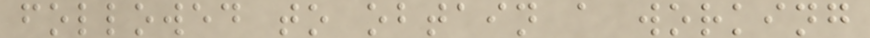followed to obtain a working
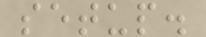setup.
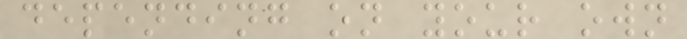depending on your own
